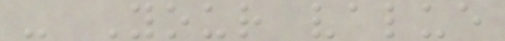- Your value
